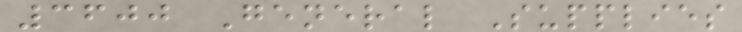3600 General Supplies
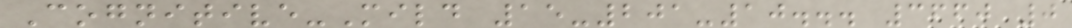Cognitive-Mild 15-201-10... 3660 0
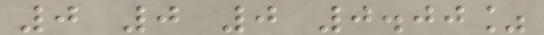0 0 0 0.00%
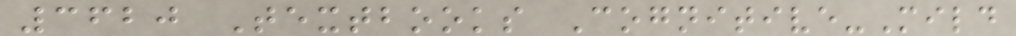3620 Textbooks Cognitive-Mild
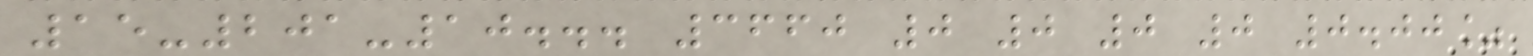15-201-10... 3660 0 0 0 0 0.00%
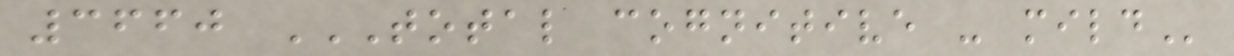3660 TOTAL COGNITIVE - MILD
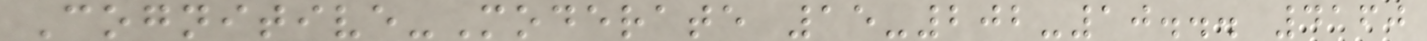Cognitive-Moderate 15-202-10... 4160
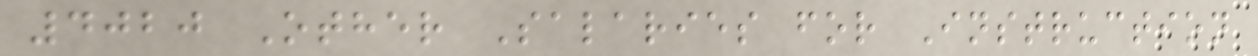4020 Other Salaries for Instruction
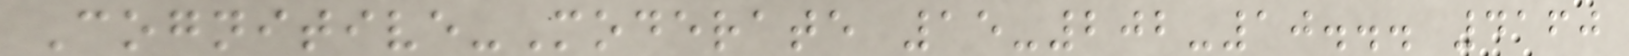Cognitive-Moderate 15-202-10... 4160
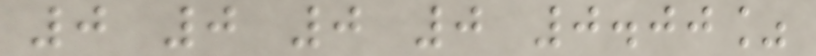0 0 0 0 0.00%
